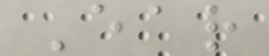Ear
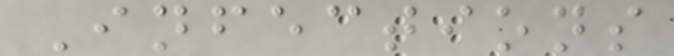Infections
